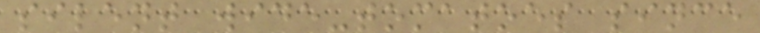silent wide-tomatoes since
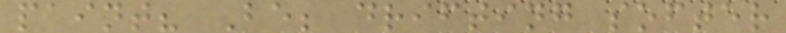paint? Be; drifting softer
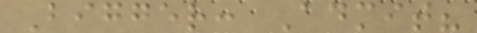Bigger: Admit?
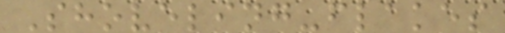Shoveling-flakes
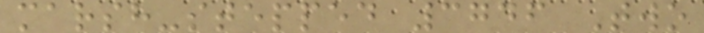marsh-stepped 3746 Two
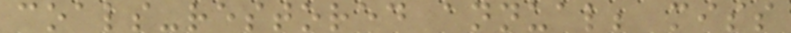coals-restored annual; miss
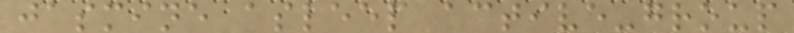jasmine asleep active-group
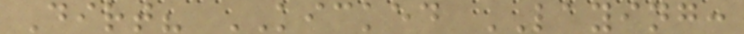Dirt? KICKED LAYING:
